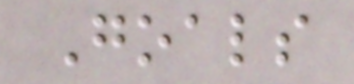Goals
